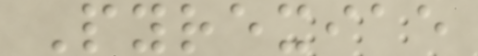Pyrexiae
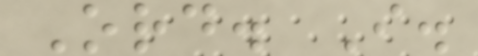Ord. I.
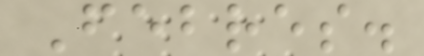Febres.
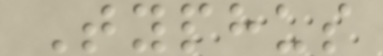Typhus
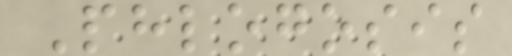Phlogosis
